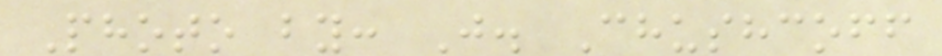Photo by: J. Chushcoff
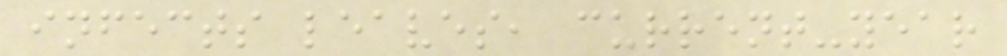infects leaves, current-year
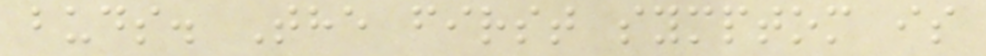buds. The first symptom is
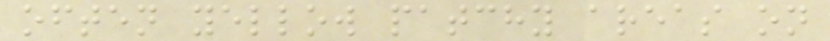often yellow patchy areas on
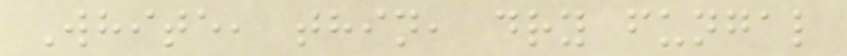White, thin, dry fungal
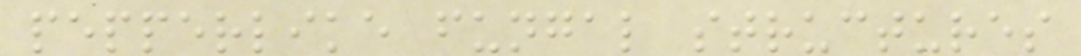pepperlike fungal structures
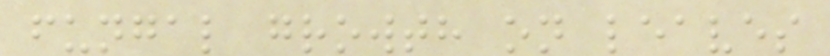fungal growth on leaves
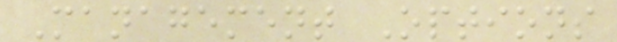Management Options
